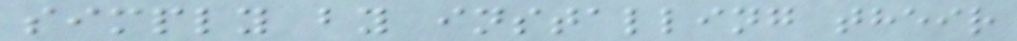simply by installing their
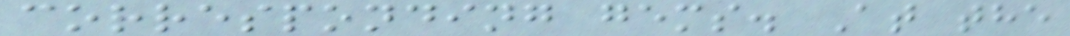corresponding gems. At the
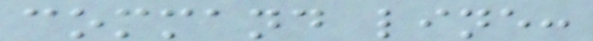command line:
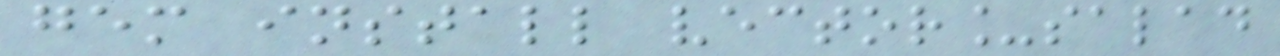gem install vector_salad
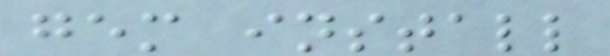gem install
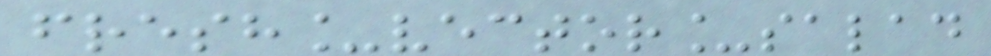fresh_vector_salad
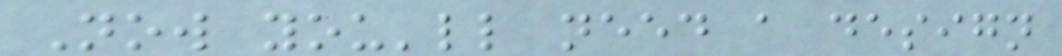Now you'll need a design
